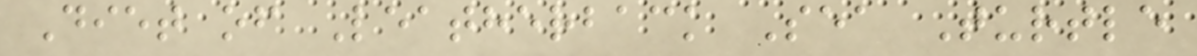Diet of Leatherback Sea Turtle
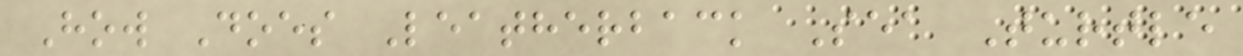How Does Leatherback Sea Turtle
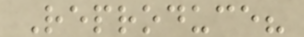Reproduce?
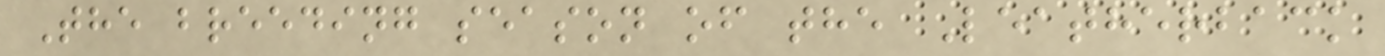The breeding season of the Leatherback
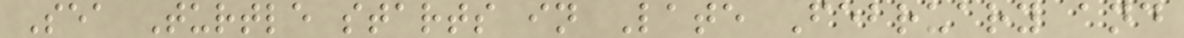Sea Turtle starts in Late February and
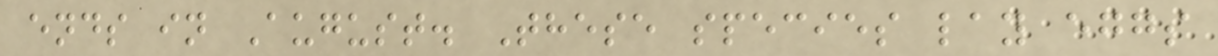ends in August. These species lay eggs
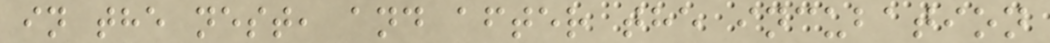in the nest, and after the incubation
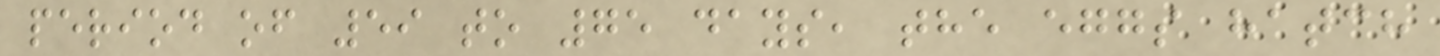period of 59 to 75 days, the eggs hatch
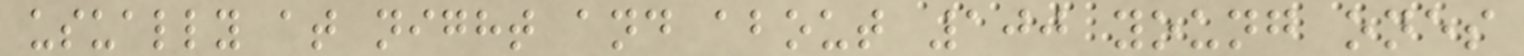usually at night and about 100 young ones
